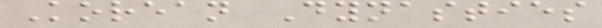Korean Dynasties
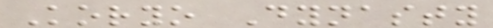Koryo Dynasty
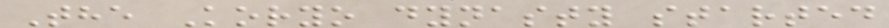The Koryo dynasty started
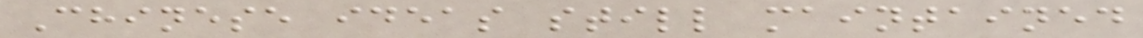Chinese ideas still maintained
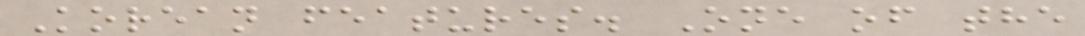Korean features. One of the
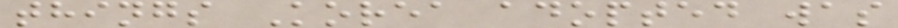things Korea adopted was
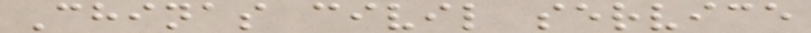Chinas civil service
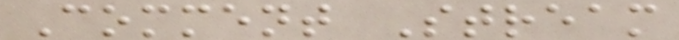Comment Stream
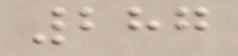287
